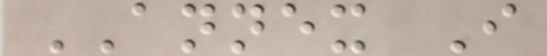ANNEX I
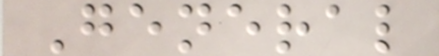General
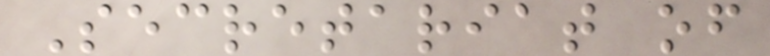Secretariat of
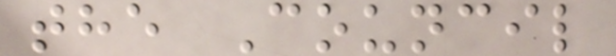the Council
